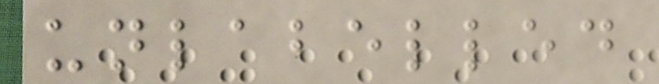unlabelled
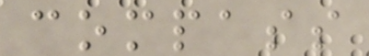compass
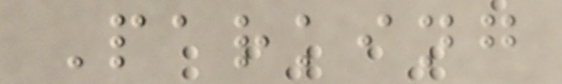Parking
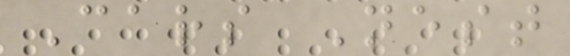Cars Nest
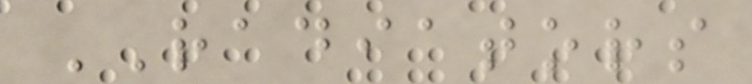RADIATORS
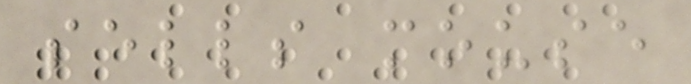sells mouse
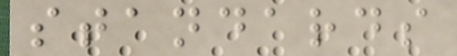standards
